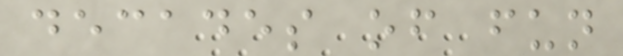decades of fun
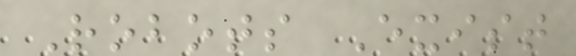Robots Exist
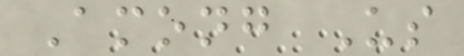Among Us
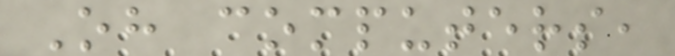Oh computers,
